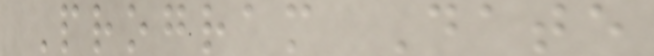Program Date
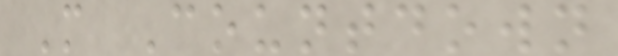M Countdown
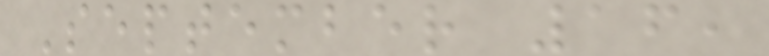September 16,
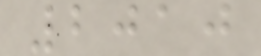2010
